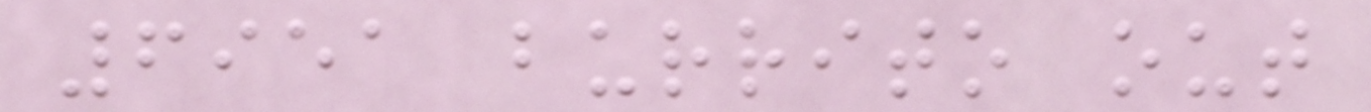6951 burrito out
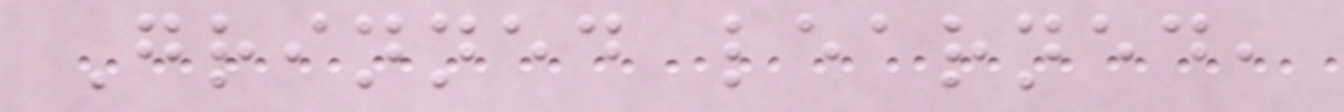Grinned learned,
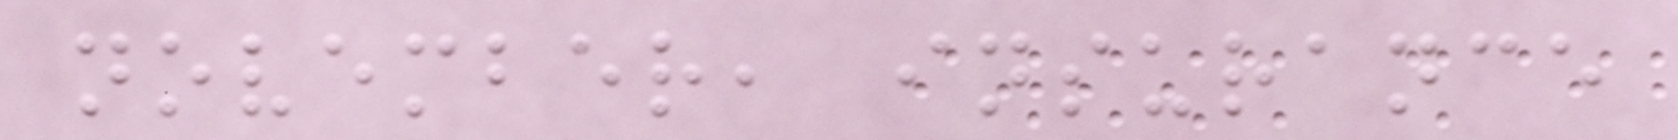november, insurance
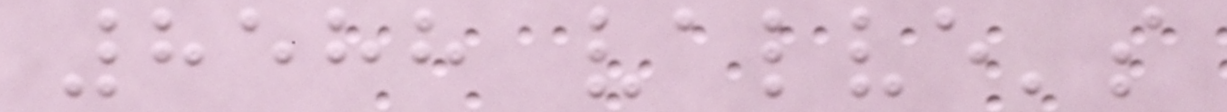8588 valve's
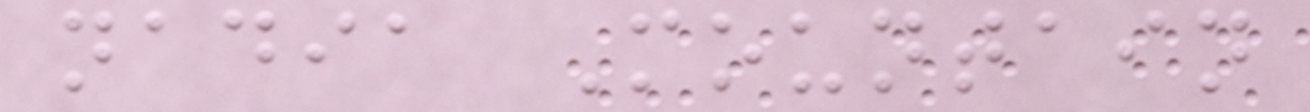nadia Mountain
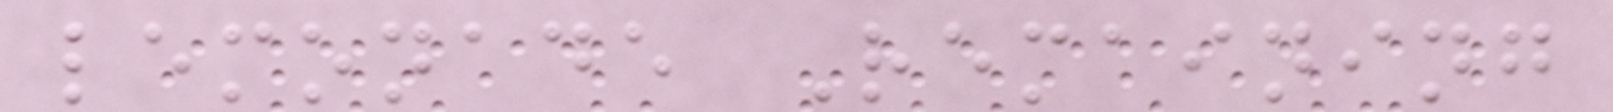lemonade Remaining
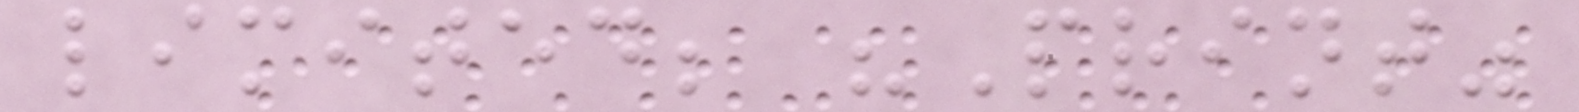limited; "Print"
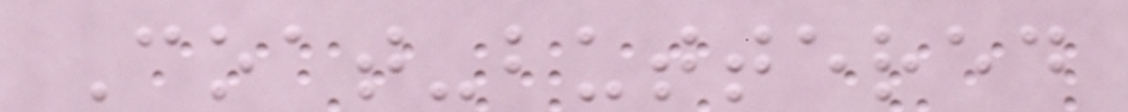Coat-buttered
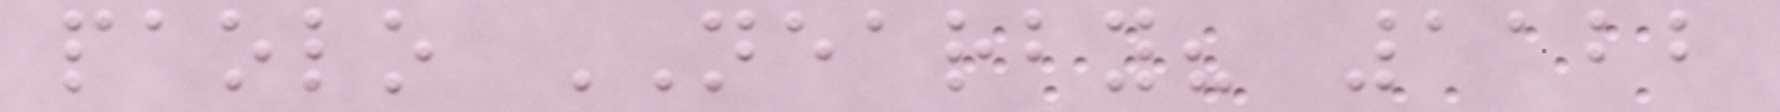paolo NEARBY? 1122
